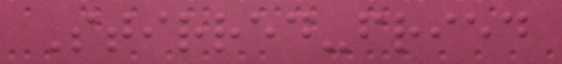Stirred-fried
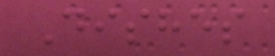Dishes
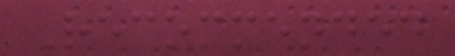Recommended
